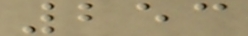253
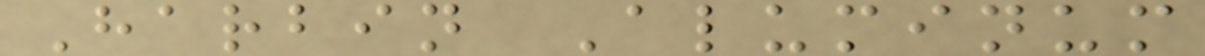Harbin Aluminum
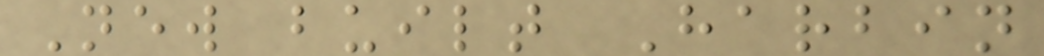New built Harbin
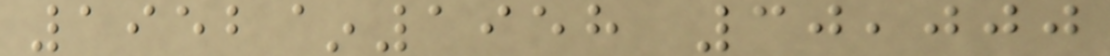1952~1958 30,000
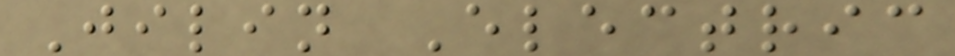Jilin Electric
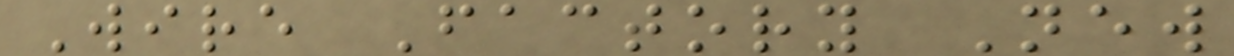Wire Factory New
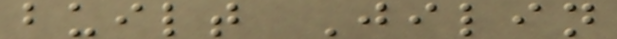built Jilin
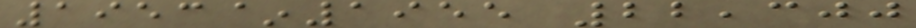1953~1955 22,300
